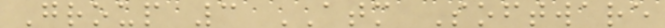Group 3 ATM Software
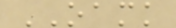OAMK
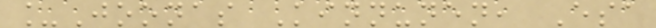_Joonas Kinnunen, Esa
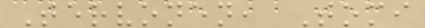Tervonen, Tomi
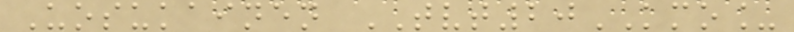Uosukainen TVT20KMO_
